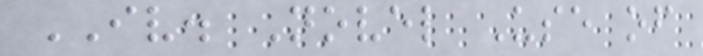IV. Novel Use of
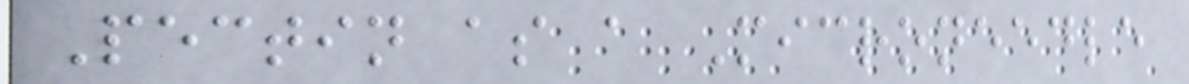Pectin as a Microneedle
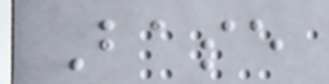Base
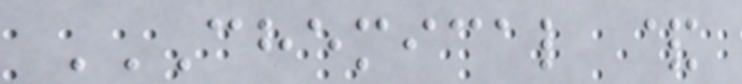CHEMICAL &
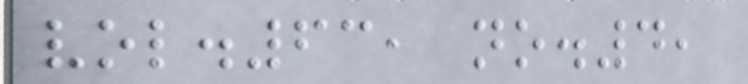vol.63, no.4,
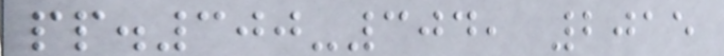pp.300-304, 2015
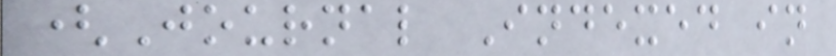(Journal Indexed in
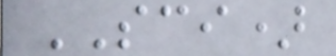SCI)
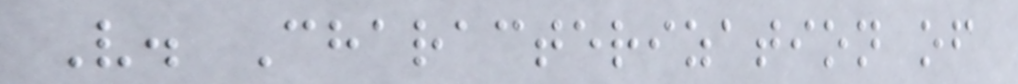V. Characterization of
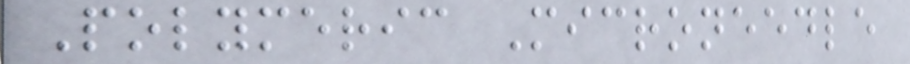Polymeric Microneedle
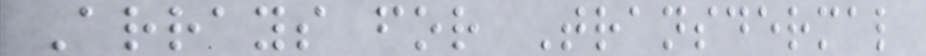Arrays for Transdermal
